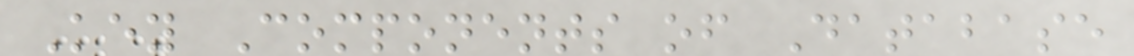Key Components of Database
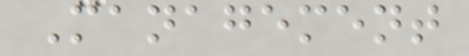Management
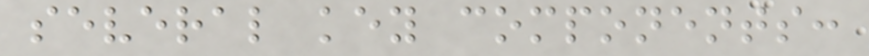several key components:
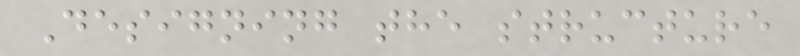Designing the structure
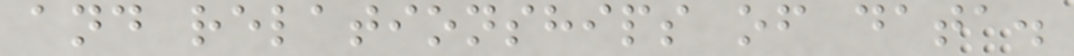and relationships of data.
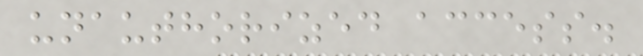unauthorized access.
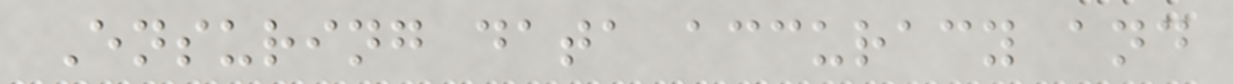Ensuring data accuracy and
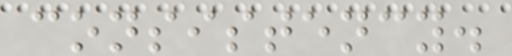consistency.
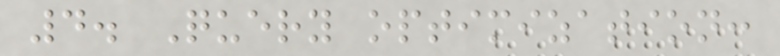4. Query optimization:
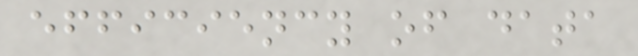efficiency of data
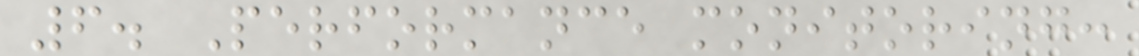6. Performance monitoring:
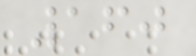160
